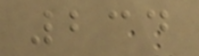234
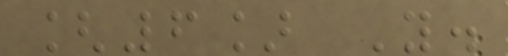[6] Y.
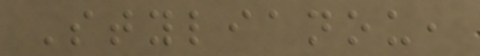Stylianou,
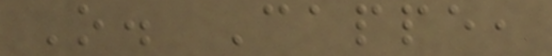O. Cappe,
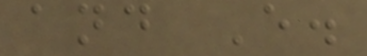and E.
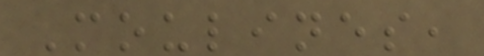Moulines,
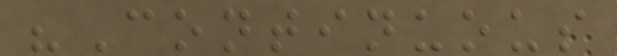"Continuous
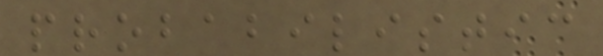probabilistic
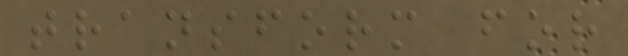transform for
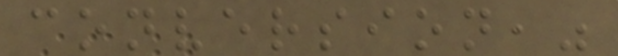conversion,"
